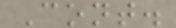Cont.
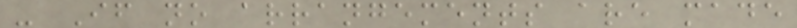- If no arrangements are made
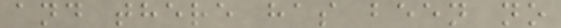and there has been no
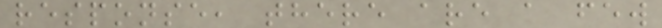response, there are a few
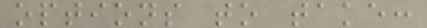options to take:
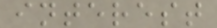interest
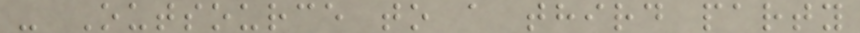- Outsource to a third party
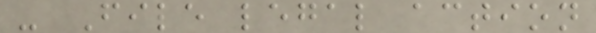- File legal action
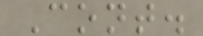Cont.
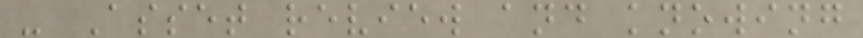- Asset review and knowing
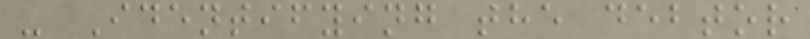- Identifying the debtor
